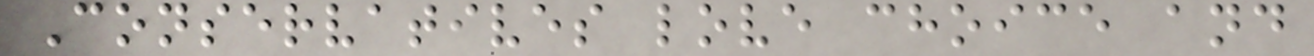Conservatives love choice and
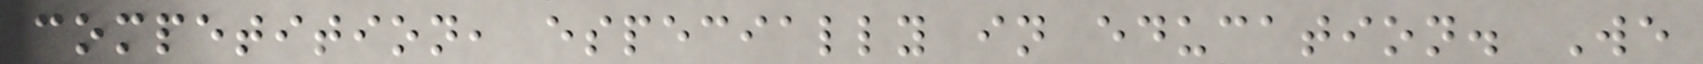competition, especially in education. We
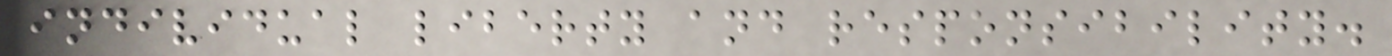individual liberty and responsibility.
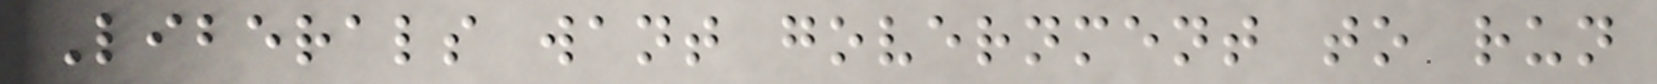Liberals want government to run
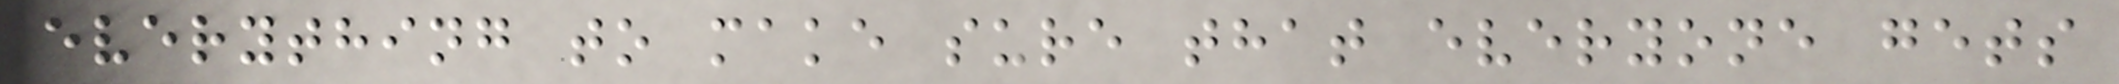everything to make sure that everyone gets
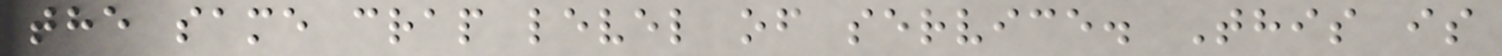the same crap level of service. This is
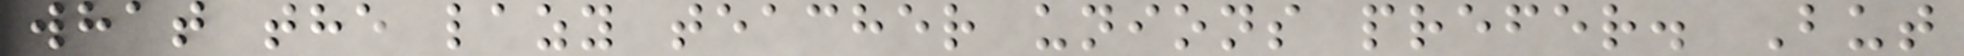what the lazy teacher unions prefer. But
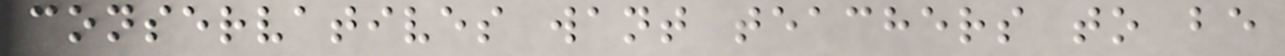conservatives want teachers to be
